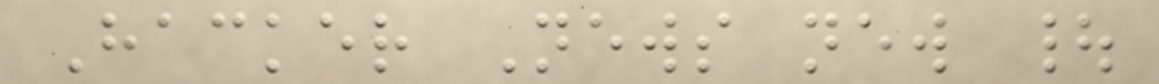Hacker News new |
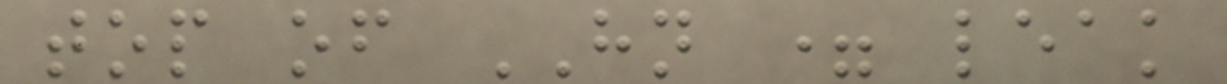top of HN = leak
